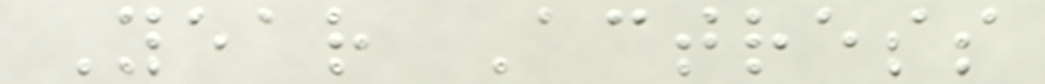Year Actress
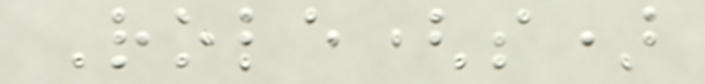Role(s)
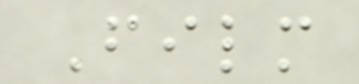Film
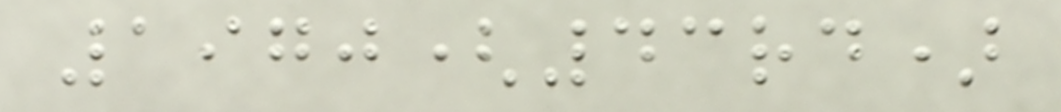1970(43rd)
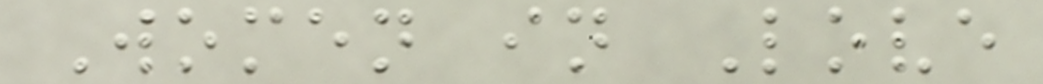Women in Love
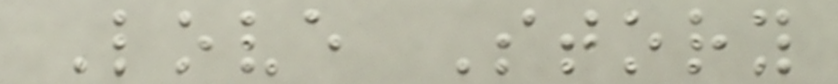Love Story
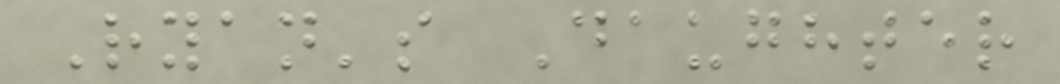Ryan's Daughter
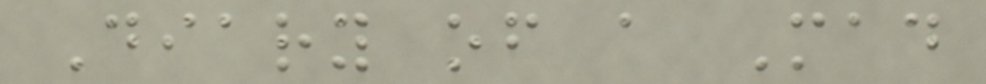Diary of a Mad
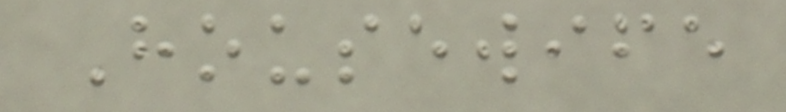Housewife
